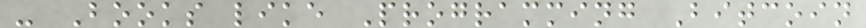- Books like Programming Bitcoin
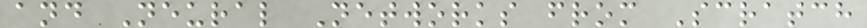and Neural Networks from Scratch
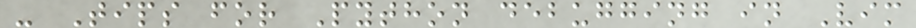- Tips for Python debugging in Vim
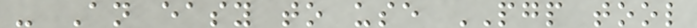- An easy to use PGP tool
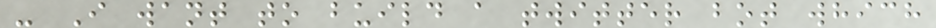- I want to build a twitter bot which
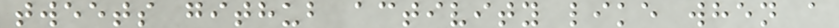tweets github activity like when a
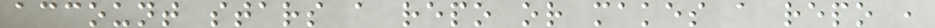account stars a repo or makes a repo ,
